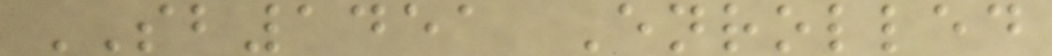SB1451 Enrolled
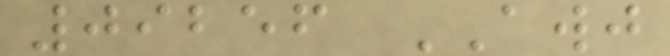09256 AWJ
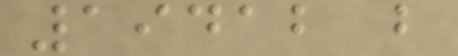19412 b
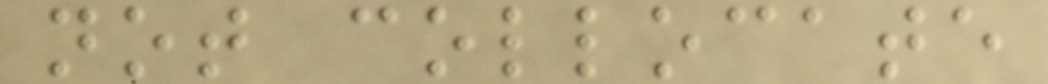not collocate
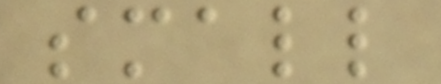small
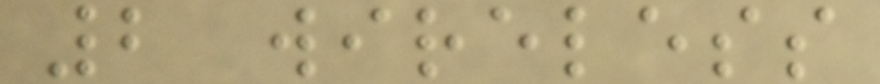2 wireless
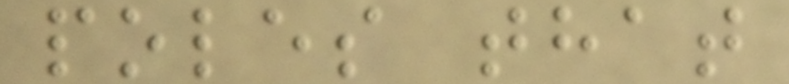poles that
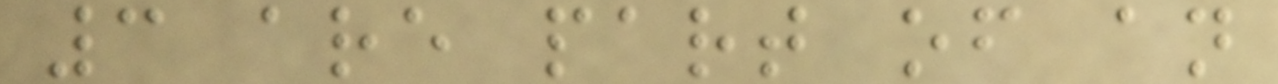3 are part of an
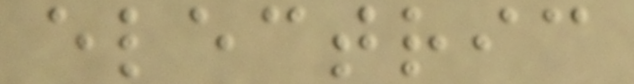electric
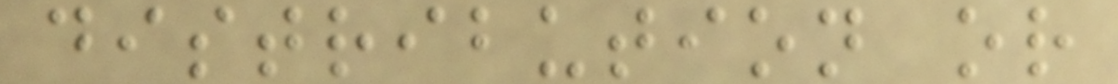distribution or
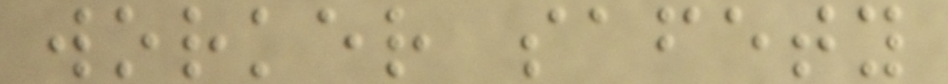worker safety
